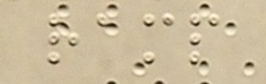ramp
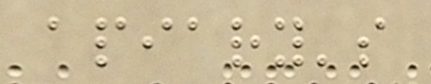apiary's
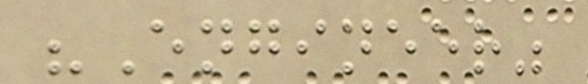"Engineer"
